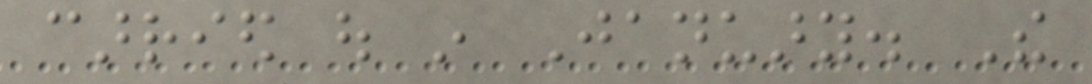carried out in January. The
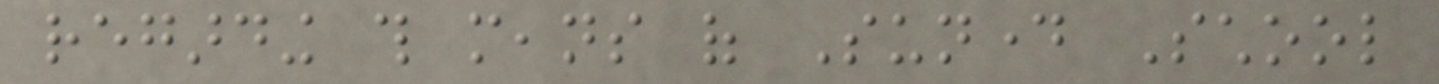regarding this means of Sunday School
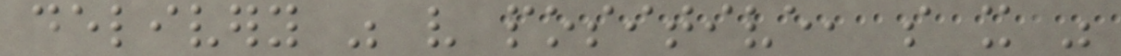delivery was very positive, so it was
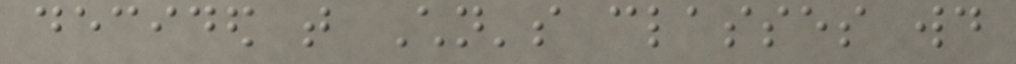decided that Children's classes would
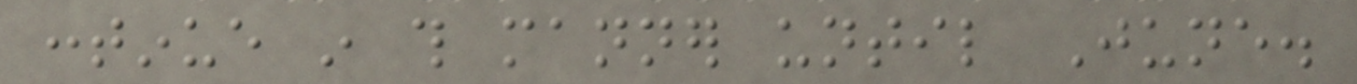continue in this manner until June.
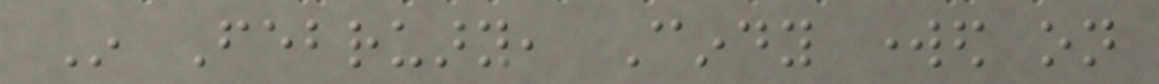In February, Cindy worked on
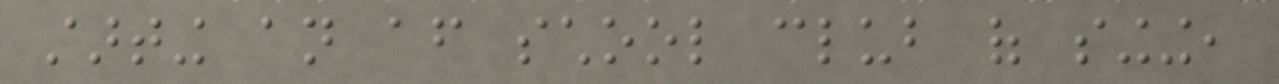starting an after school club of singing,
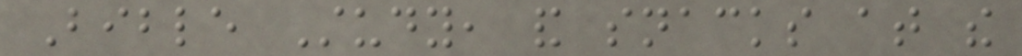Bible Study, and snacks at the
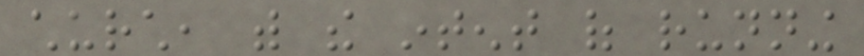church, with the intent of running
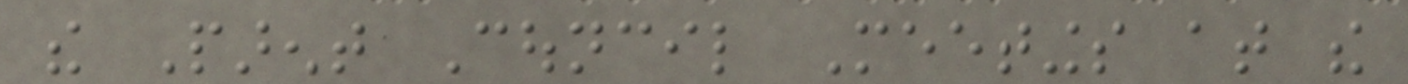the Parent Council Meetings at the
